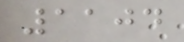1104
